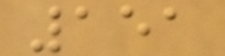151
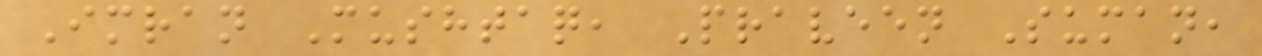Imran Mushtaq, Praveen Suman,
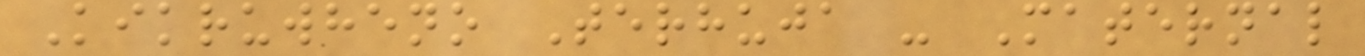Kikruwheno Terhuja - Maternal
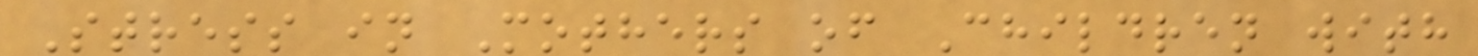Stress in Mothers of Children with
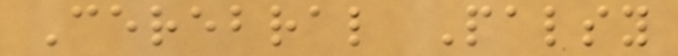Cerebral Palsy
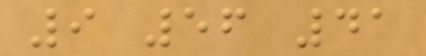9 56 41
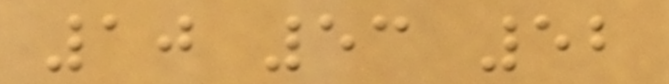10 53 52
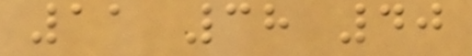11 38 40
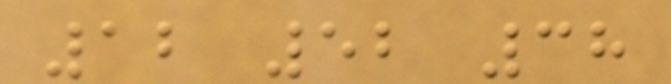12 52 38
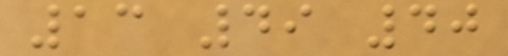13 49 40
